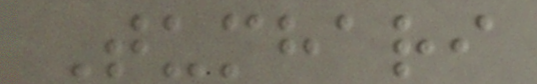Tumhari
